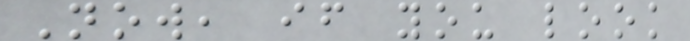Now, if you look
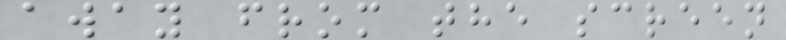away from the screen
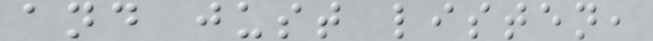and just listen,
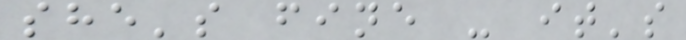she's fine - it's
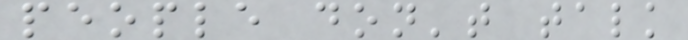people don't talk
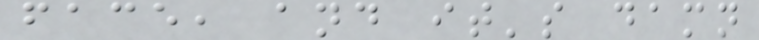face, and it's damn
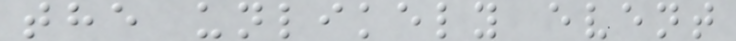the unlikely event
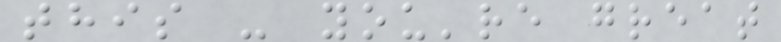this - you're great
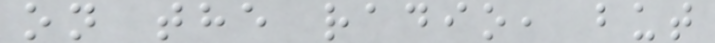on the radio, but
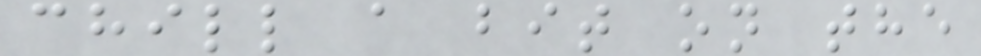chill a bit on the
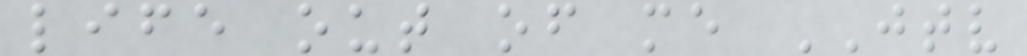life out of me JTV
